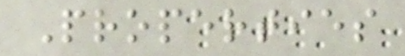Properties
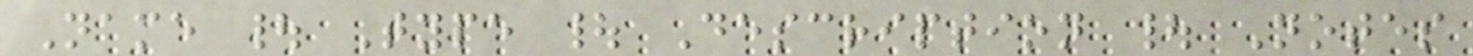Name | Type | Description | Notes
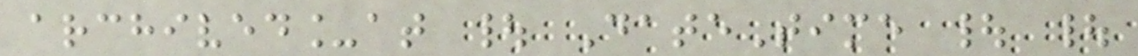archived_at | DateTime | |
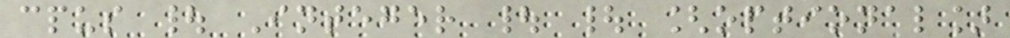cpus | Integer | | [optional]
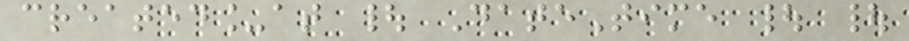created_at | DateTime | |
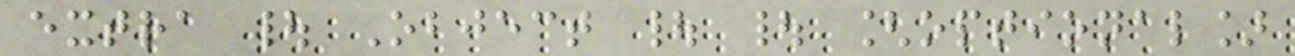extra | Object | | [optional]
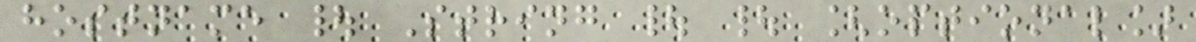hostname | String | | [optional]
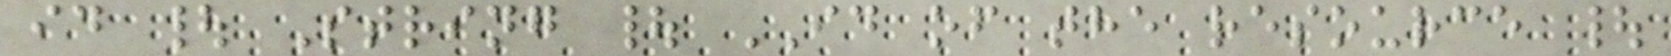id | String | ID of the resource |
